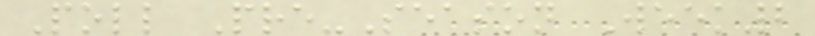Poll Pre-Season Week2
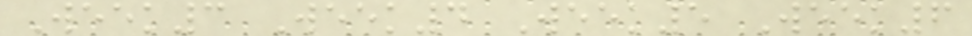Week3 Week4 Week5 Week6
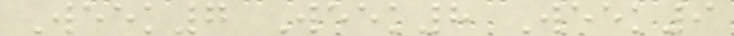Week7 Week8 Week9
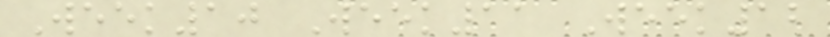Week10 Week11 Week12
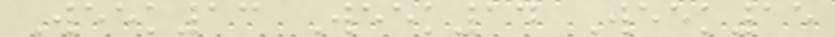Week13 Week14 Week15
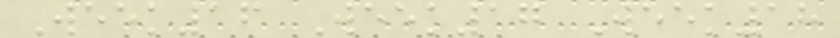Week16 Week17 Week18
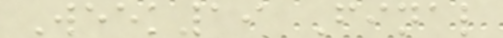Week19 Final
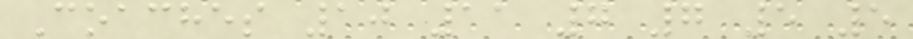Coaches 10 11 7 7 5 5
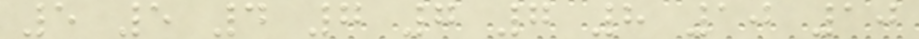5 5 4 7 7 7 8 10 10
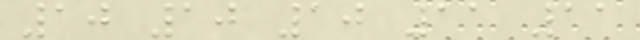10 10 10 11 11
